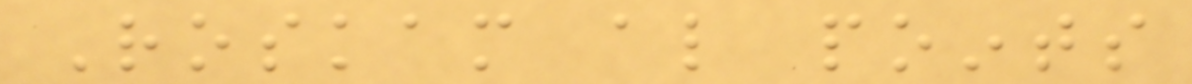Roskam also points
